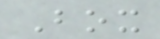Box
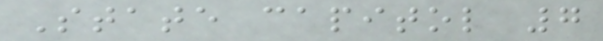State capitol 7
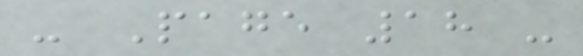- Page 18 -
